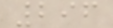296
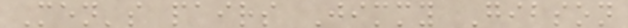Men's pairs Jimmy Gibson
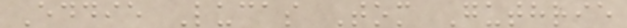Eddie Lucas Tom Guthrie
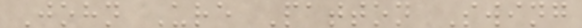John Ure Patton Swing
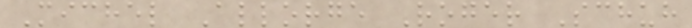Michel Allorge Roger Schuh
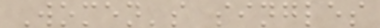Women's singles
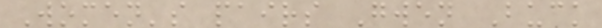Women's pairs Gwen Buck
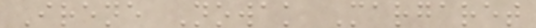Irene Nowak Margaret
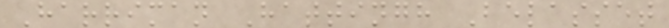Harriman Hattingh Belasset
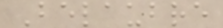Belaubre
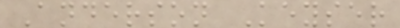Anderson Keyser
